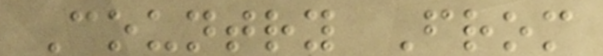Country From
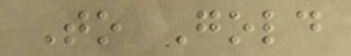To Gold
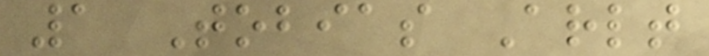1 Tobias Arlt
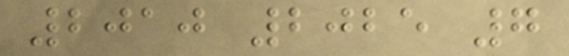2010 2025 7
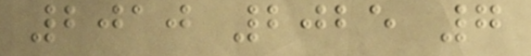2010 2025 7
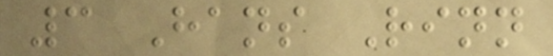3 Hans Rinn
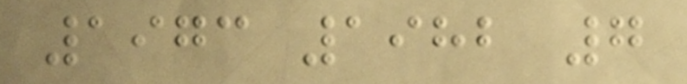1973 1982 7
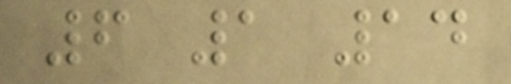6 1 14
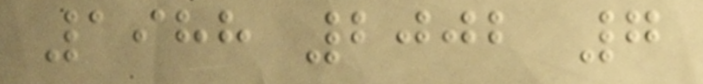1988 2002 7
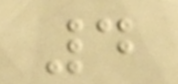4
